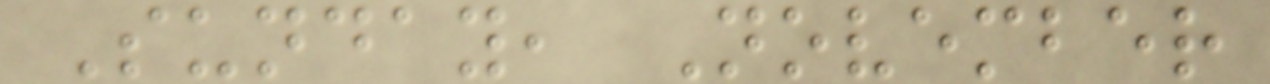Sunday, November
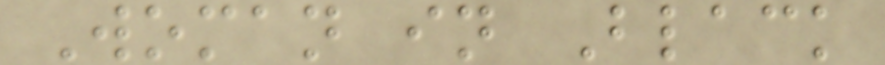Woman in Black
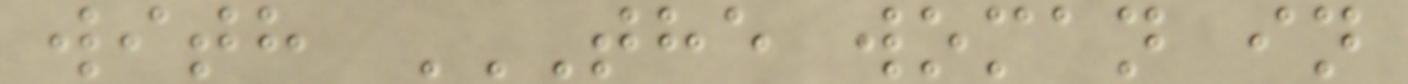with THE WOMAN IN
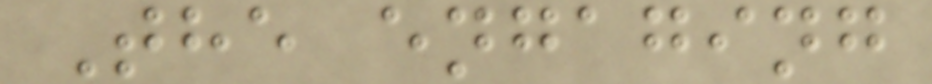The engaging
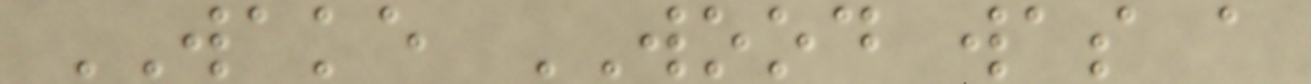WAKE WOOD was a
